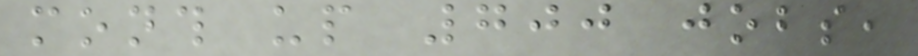month up 700 jobs,
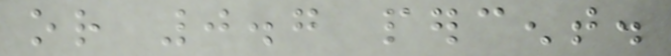or 0.7 percent.
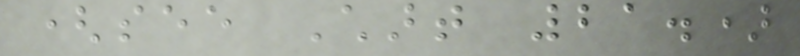(see Chart 21.)
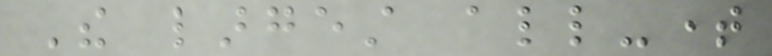The largest all-time
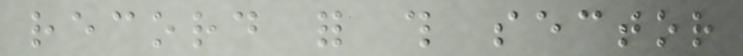record for this sector
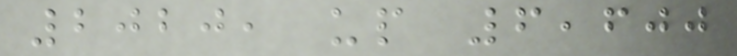2020, up 6,600
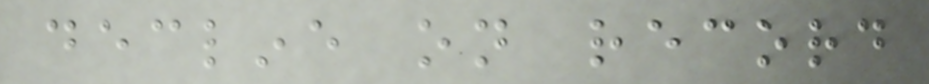decline on record
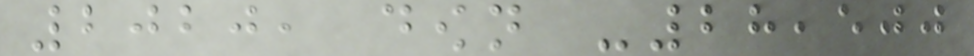2020, down -28,500
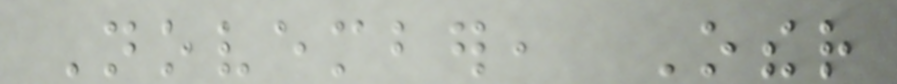November, Other
